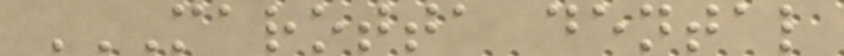MAROTTA DENTAL
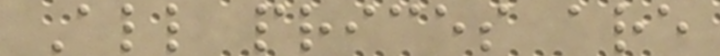All prices are
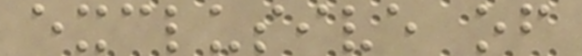exclusive of
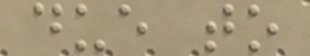due to
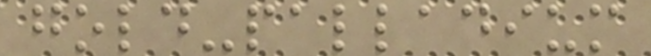gold-palladium
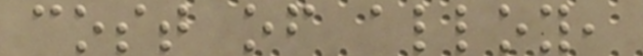cost of alloy,
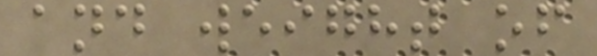and weight of
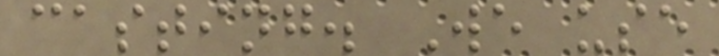casting. We use
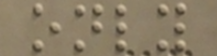only
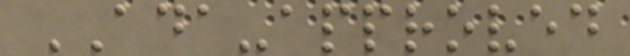ADA-approved
